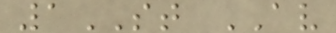1ST AV
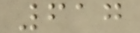617
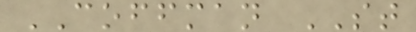COFFMAN ST
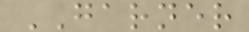GARNER
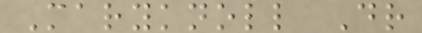Maryknoll Dr
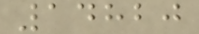14820
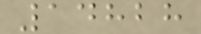14828
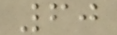60
